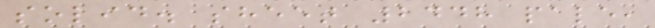solid. sheet 2448 pale,
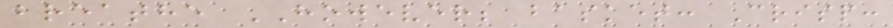breathe HOWEVER; basket: Crisp:
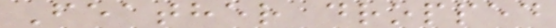Feather dropped
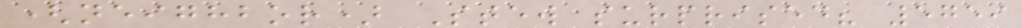(neighbor) Stew surprised? 5759
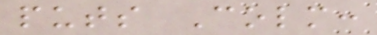puts Colm:
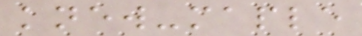knew-maple
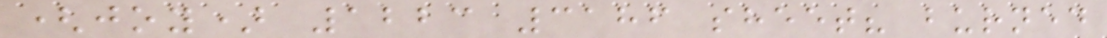(joy) 1223 3186 sheet? burned
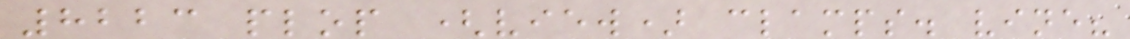8223 plop (view) clamps. vine?
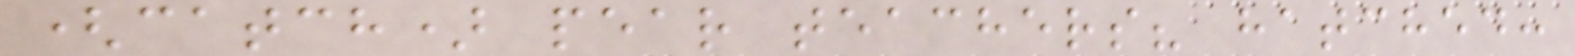(catch) pear teachers? hatched:
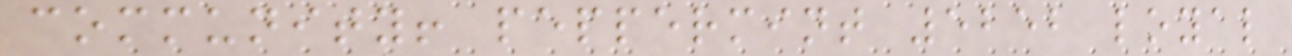community! peppermint 5252 loyal
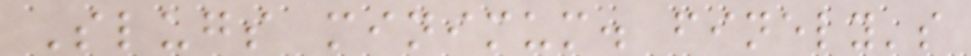Slugs minimum. finely's
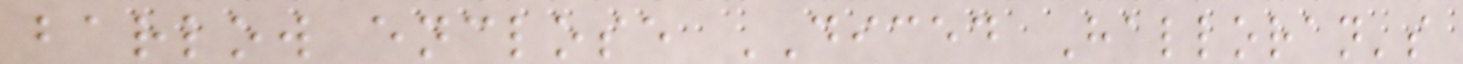barlow enclose DICED Halloran's
